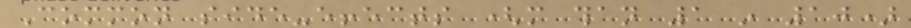Common side-effects (more than 1 in 10)
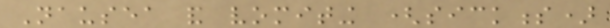Nausea and vomiting (sickness)
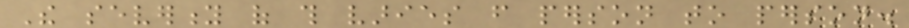The severity of this varies from person to person.
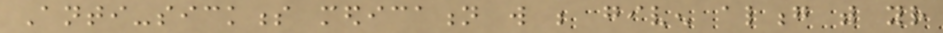Anti-sickness medication will be given along with your
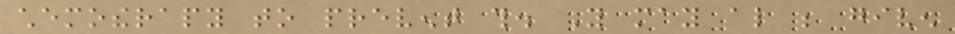chemotherapy to prevent this. You may also be given
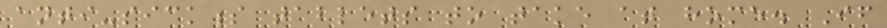anti-sickness tablets to take at home. If
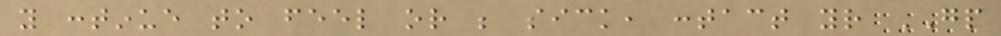you continue to feel or be sick, contact your GP
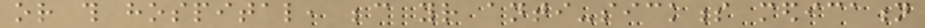or this hospital, because your anti-sickness medication
